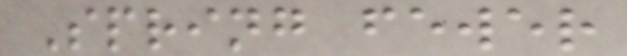Spring fewer
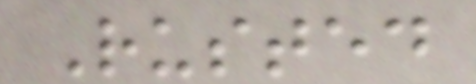Rusted
